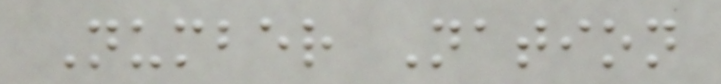Number Nation
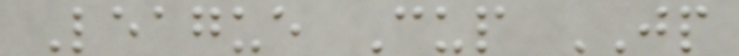League Cup JP
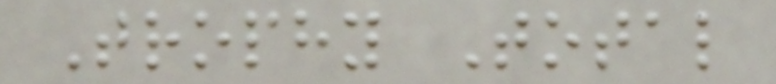Trophy Total
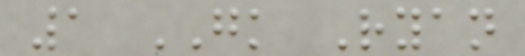1 GK Ryan
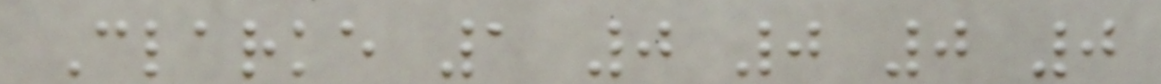Clarke 1 0 0 0 0
